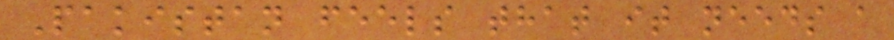Pakistan feels that it needs a
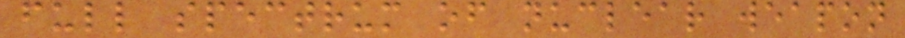full spectrum of nuclear weapon
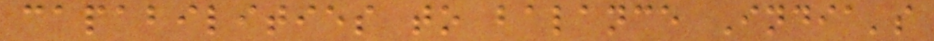capabilities to balance India's
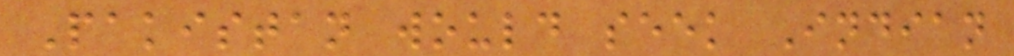Pakistan would seek Indian
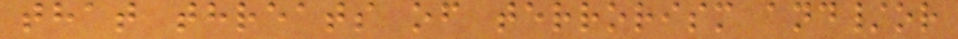that threats of terrorism and/or
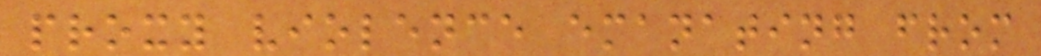proxy violence emanating from
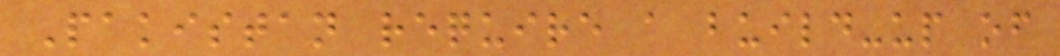Pakistan require a build-up of
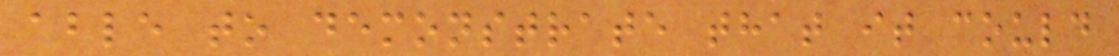able to demonstrate that it could
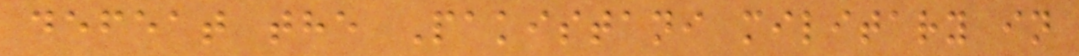defeat the Pakistani military in
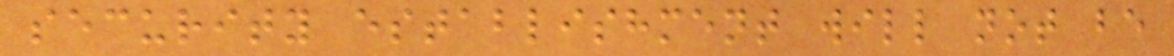security establishment will not be
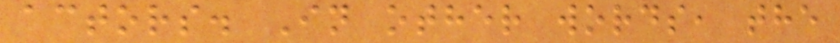actors. In other words, the
